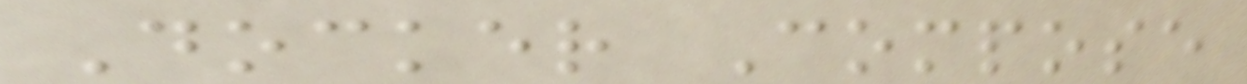Docker Compose
